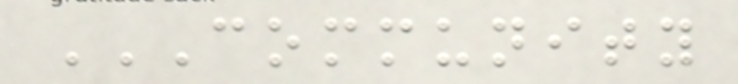COMMUNITY
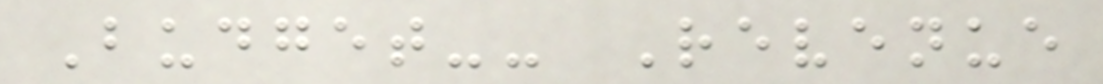Budget-- Revenue
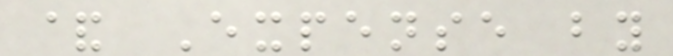& Expense by
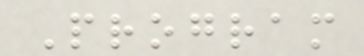Program
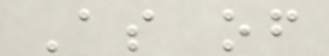As of
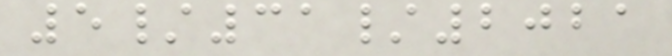5/31/2021
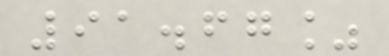91.67%
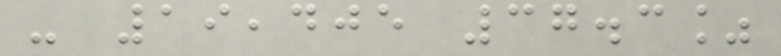- 19,405 37.3%
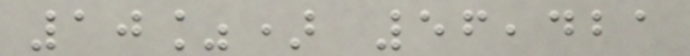10%) 56,421
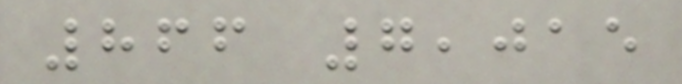866 7,015
